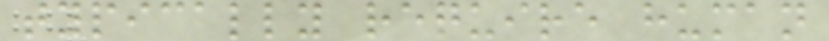typically require human
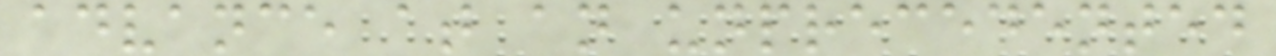advance at an unprecedented
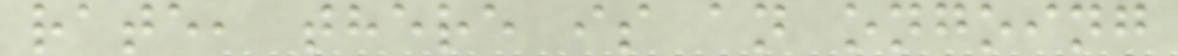rate, there is an ongoing
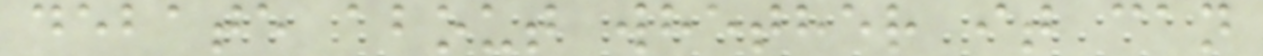debate about whether it can
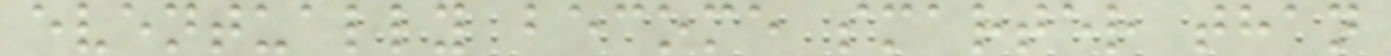eventually become smarter than
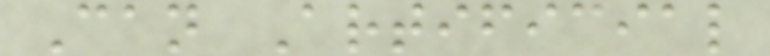Can Artificial
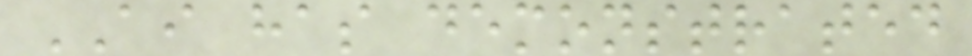AI has demonstrated
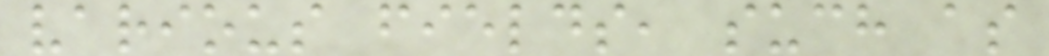various fields, such as
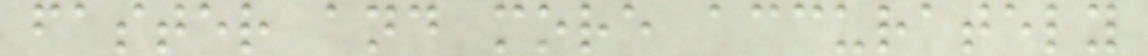faster and more accurately
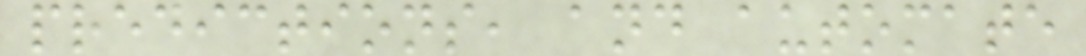predictions, and automate
